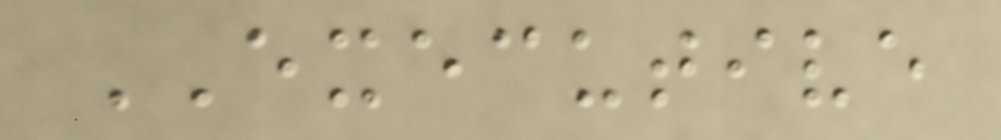EXECUTIVE
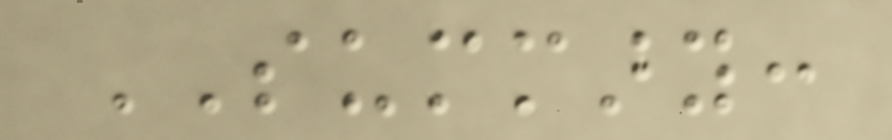SUMMARY:
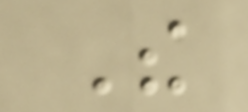The
